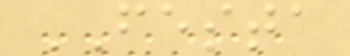FESTA
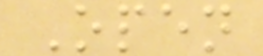Open
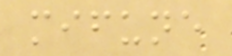mifune
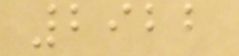2922
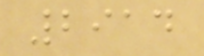2914
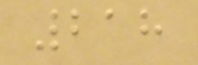218
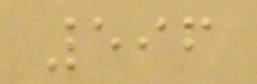596
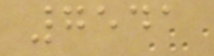7541
